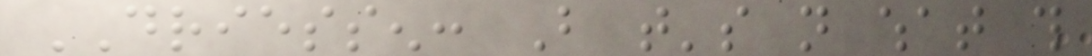DRIESSEN: But that's not what this
